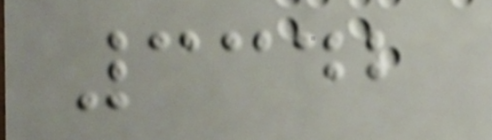3342
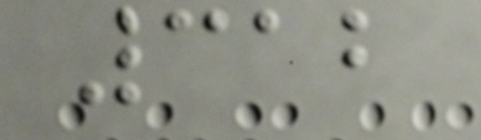312
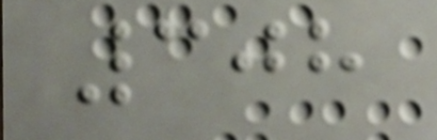308
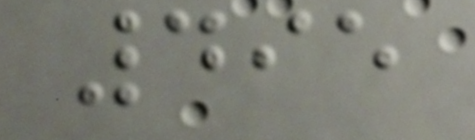495
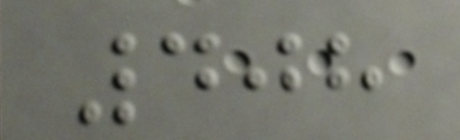408
